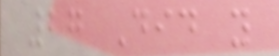27 Did you
